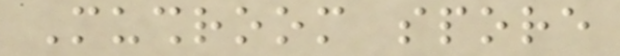Mushroom spore
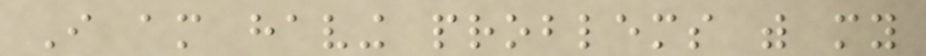I am having problems with my
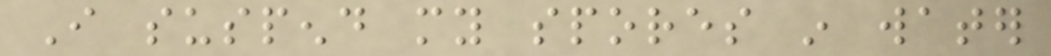I suspend my spores in water
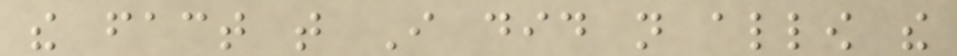the fact that I did not allow the
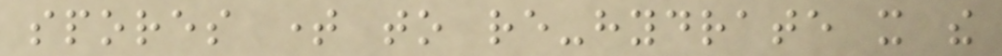spores time to re-hydrate it the
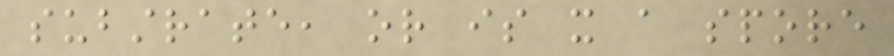substrate, or is it a spore
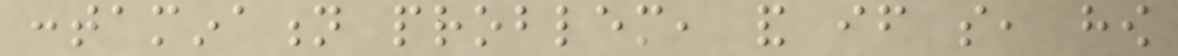contamination problem, and if so, how
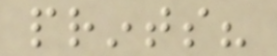prints?
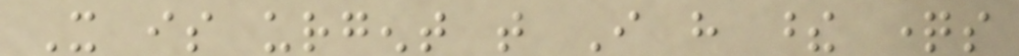It is urgent that I have these questions
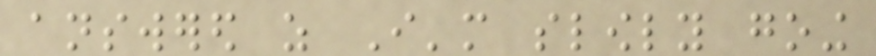answered as I'm slowly going
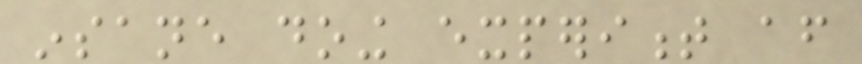insane doing experiment after
